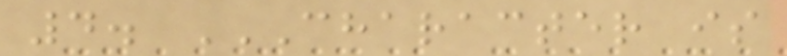4. CHARACTER IS
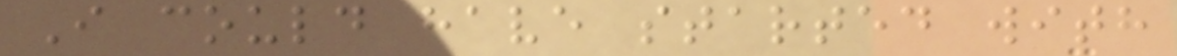I could have started with
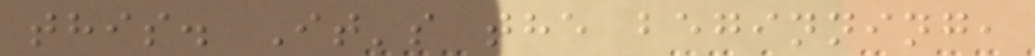this. It's the beginning,
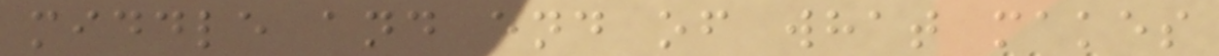middle and end of what makes
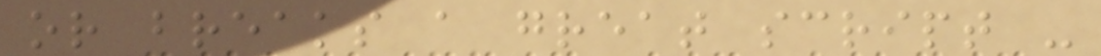or breaks a great script -
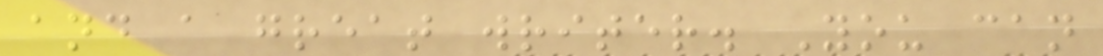and a great writer. You can
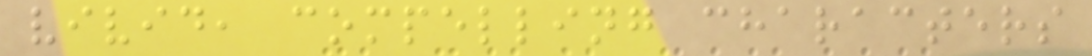vivid, compelling characters
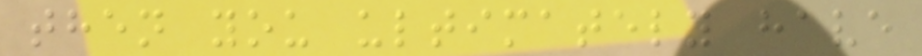then you ultimately have
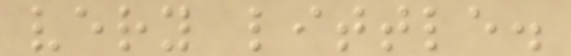very little.
